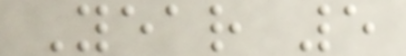Year 5
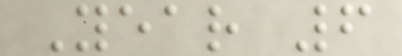Year 6
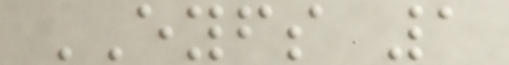EYFS 1
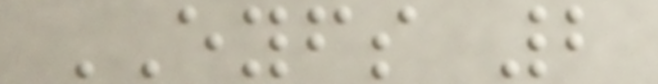EYFS 2
